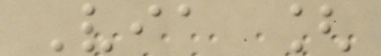Via [
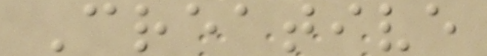Creative
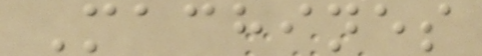Machines
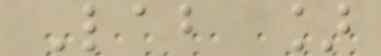Lab ]
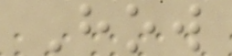How
